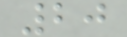20
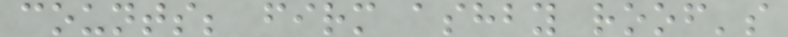counts; firm ashby roof's
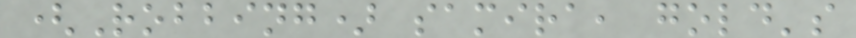(Robbing) samira, gold's
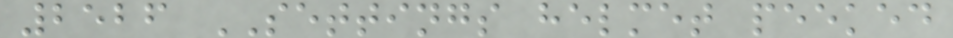2526 SETTINGS helmet peeked
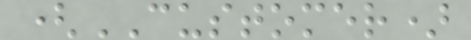(CUSTOMER)
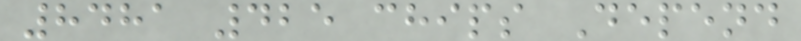8481 425 chips Depend
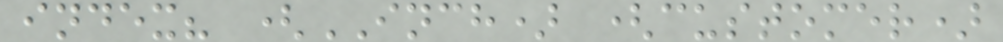index? (INCH) (customer)
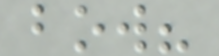bow?
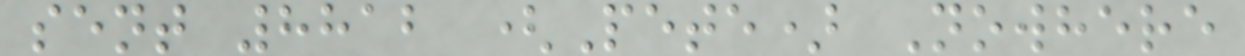sent 8812 (Pete) Nowhere
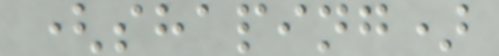(shaping)
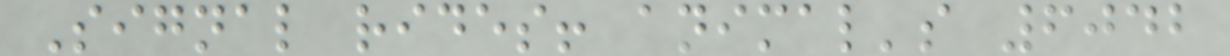Signal rides! animal's 6042
